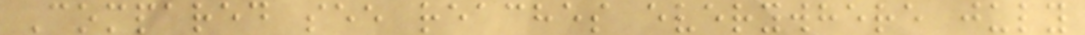Compared see reaches everywhere july
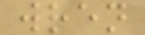wren
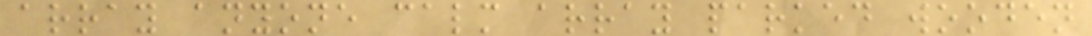array anyone calm array parked wooden
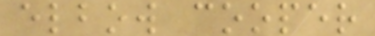elbow cooper
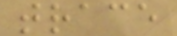trace
